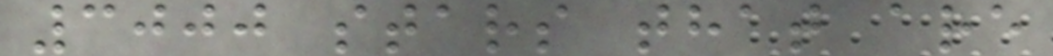3000 stars that are
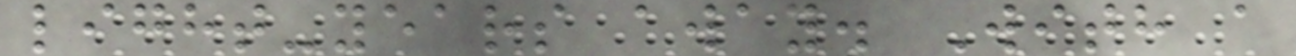light-years away. With a
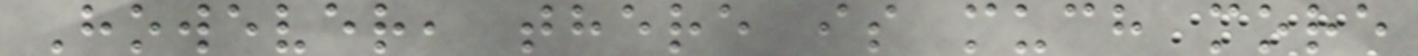However, there is much more
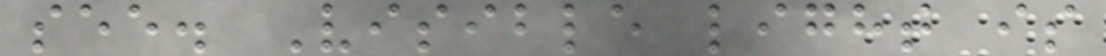see. Visible light is
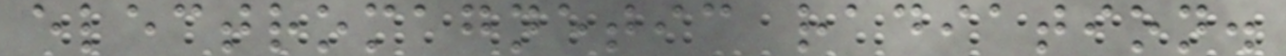electromagnetic radiation.
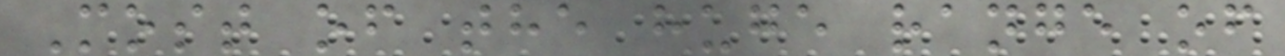Most of the huge range of
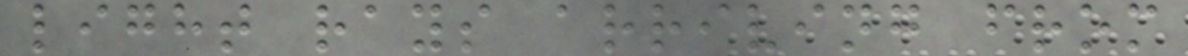light rays arriving from
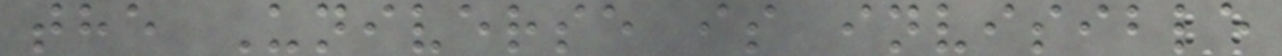the Universe is invisible
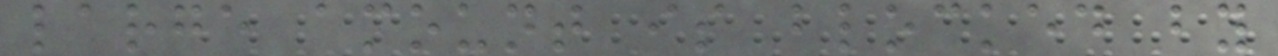large amount is blocked by
